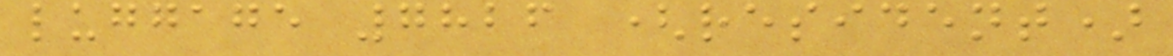luggage 7826 (resident)
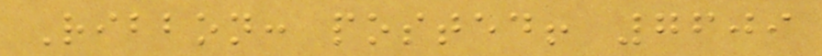Ribbon: posted! 7609
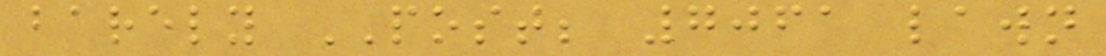barely POST; 7061 lawn
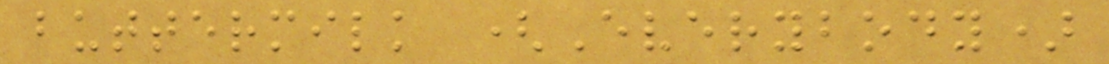buttermilk (Everybody)
